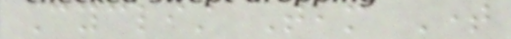Cyclist Team Time
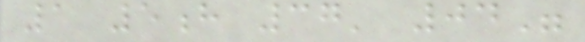1 5h 37' 04"
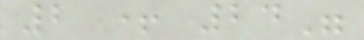2 + 24"
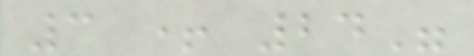3 + 24"
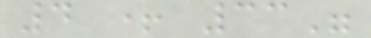4 + 33"
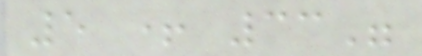5 + 33"
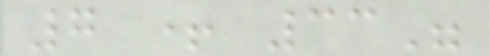7 + 33"
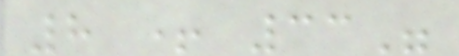8 + 33"
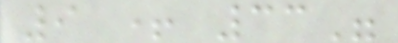9 + 33"
